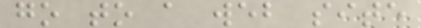go to a web site
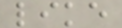like
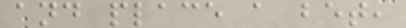and place a bet,
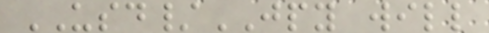USD/JPY will
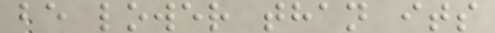be lower than its
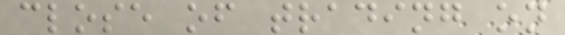close of trading on
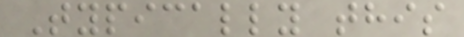Typically this
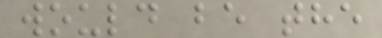would be the
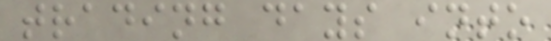trading days into
